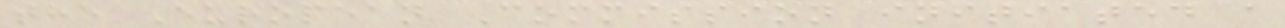the European Commission initiated a
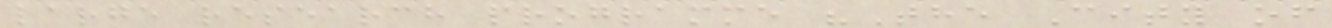large research programme "The City of
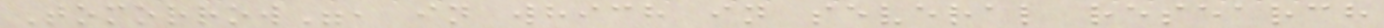Tomorrow", in which in several research
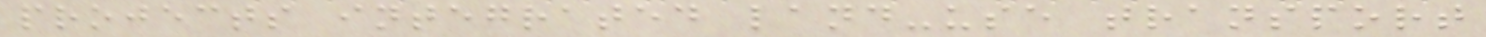projects integrated land-use transport
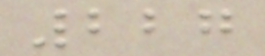227
